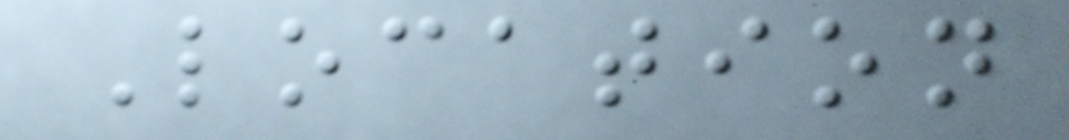Location
